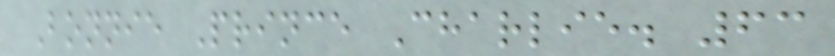Bonnie Prince Charlie. 63
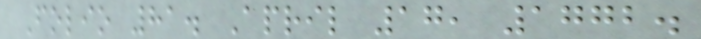Folio 81. April 17, 1772.
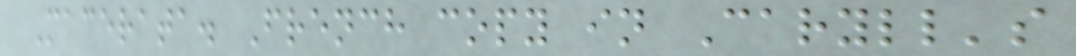Macerata. French copy in Caryll's
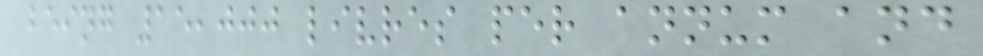being 15,000 livres per annum and
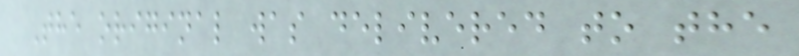The original was delivered to the
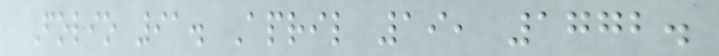Folio 91. April 19, 1772.
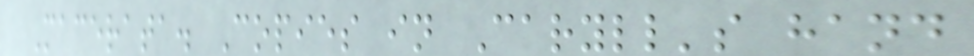Macerata. Copies in Caryll's hand
